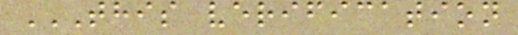THIS VERIFICATION
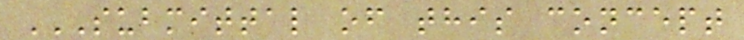SUBMITTAL OF THIS CONCEPT
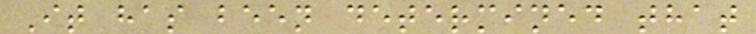It has been determined that
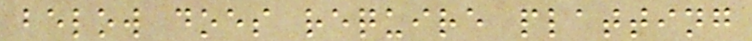below does require platting
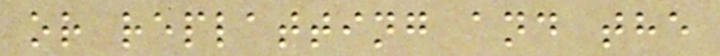or replatting and the
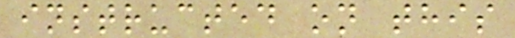instructed on this
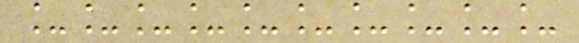__________
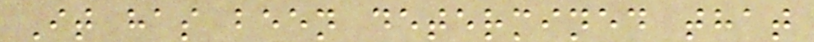It has been determined that
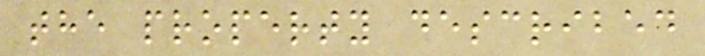the property described
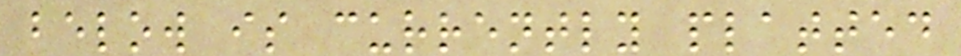below is currently platted
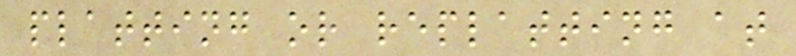platting or replatting at
